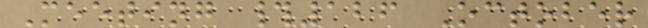Meeting #126 October
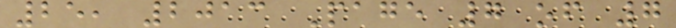25, 2013 Page 7 of 7
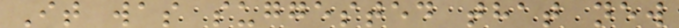It was suggested that new
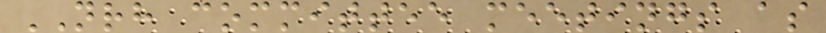NRH committee meetings as
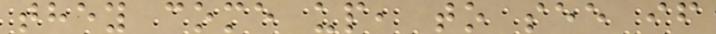they come up, to see if
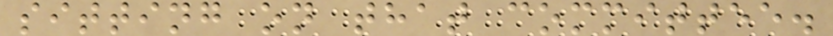sitting on that committee.
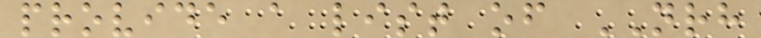provide a list of NRH
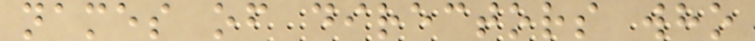names of directors who
